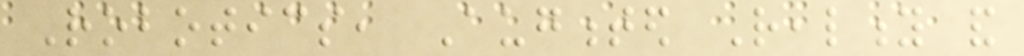Robotics, Augmented Reality and
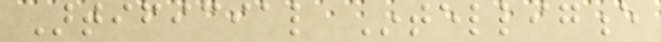Artificial Intelligence
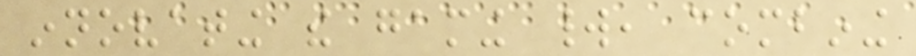innovating the gaming world, combining
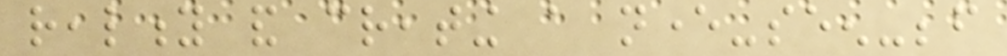reality and creating a never-seen-before
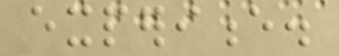experience.
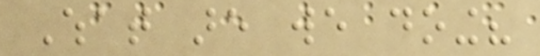What are we doing?
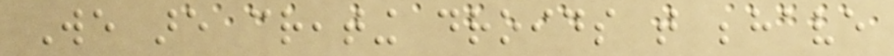We are creating droids that behave
